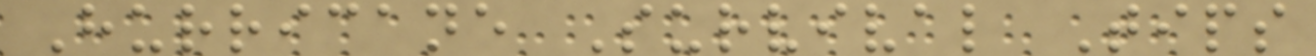Hurricane Survival Tips
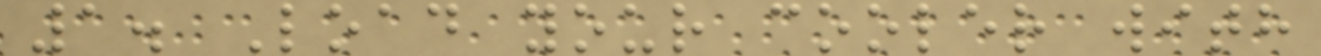1. Load your cooler with
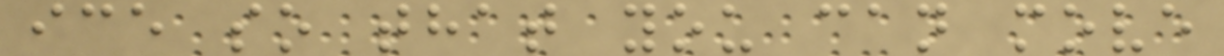ice so that you can move
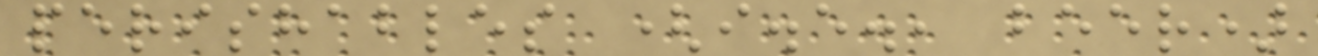perishables (i.e., beer)
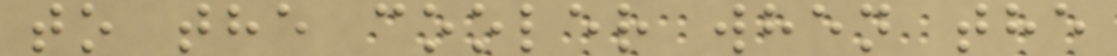to the cooler when the
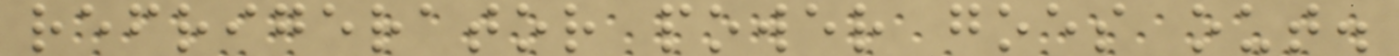refrigerator power goes out.
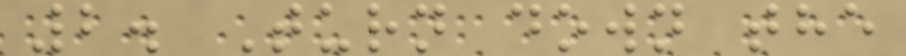2. Turn down the
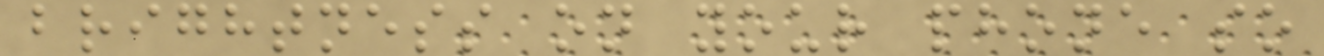brightness on your phone so
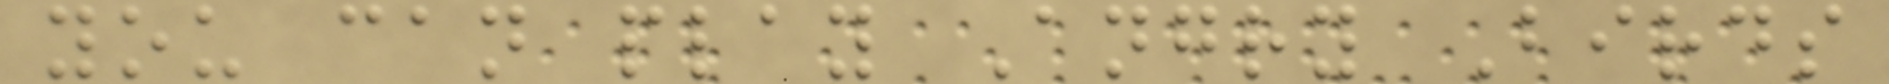you can play Angry Birds
